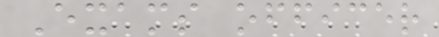Exams officer
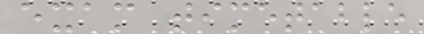exam timetable
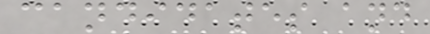candidates and
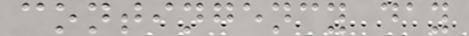contingency day
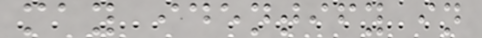may identify in
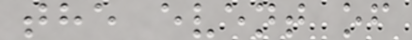the event of
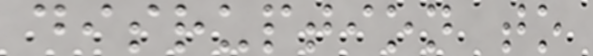disruption to
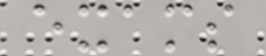exams
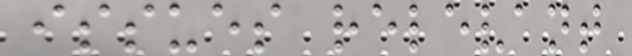issues relevant
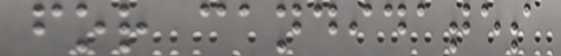for candidates
